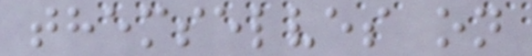themselves on
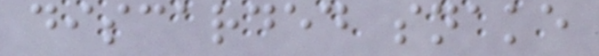discarded snake
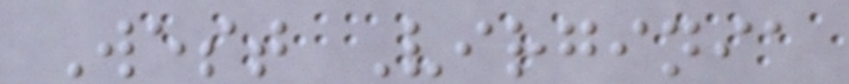West Virginia
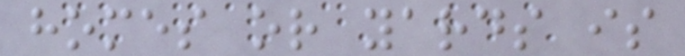homes or yards is
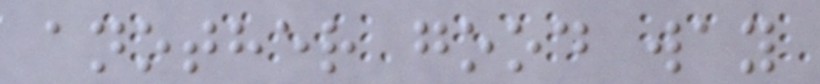another good way
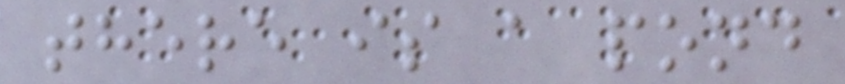there is a pond
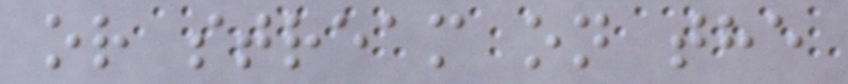or stream on the
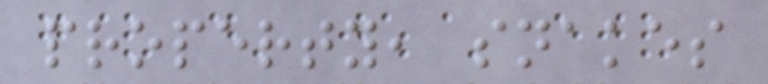property, snakes
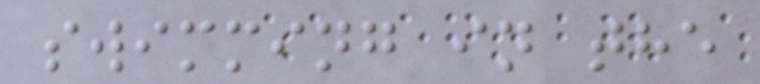swimming in the
